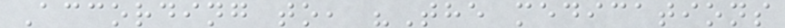According to, "The medications
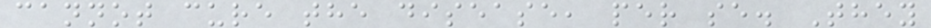cannot cure the disease, per se. They
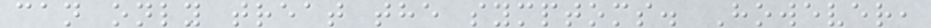can only treat the symptoms. However,
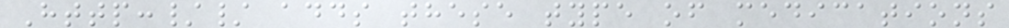Http:// adds these type of medications
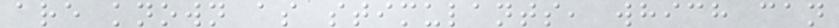are known as stimulants, which can
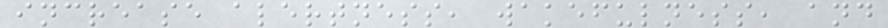increase alertness, wakefulness, and
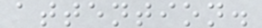attention.
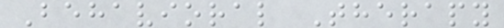Behavioral Therapy
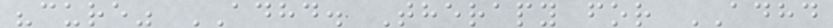"cure" ADHD. Therapy for ADHD
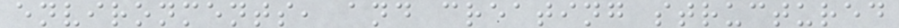environments, and creating structured
